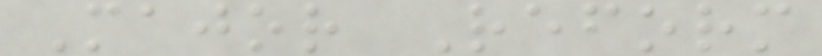Major Reform
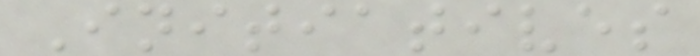Initiatives
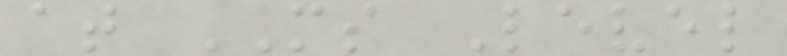at MS Level
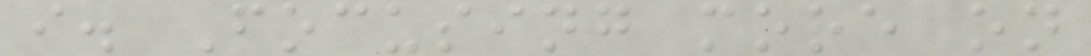i. Focusing more on
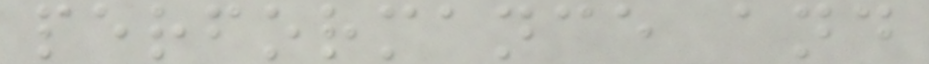performance and
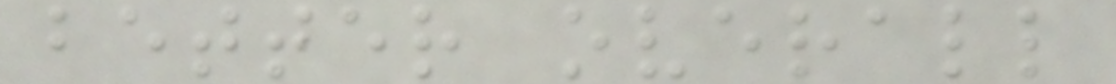better overall
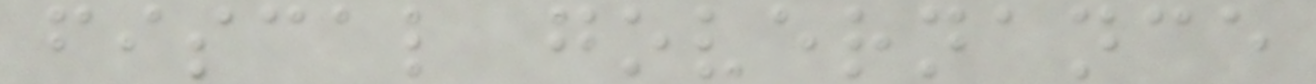fiscal governance
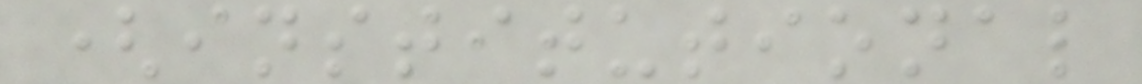(institutional
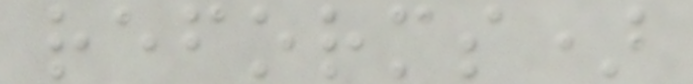reforms)
